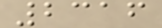2316
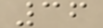36
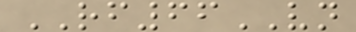RF66VN
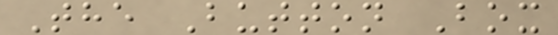The Button Box
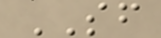SF
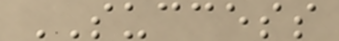SUCCESS
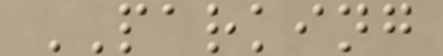PARKING
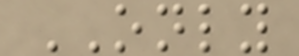ONLY
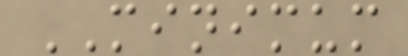MINIMUM
